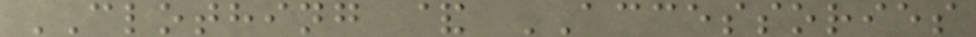CLOTHING & ACCESSORIES
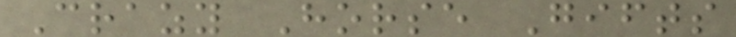Crazy Horse Gifts
